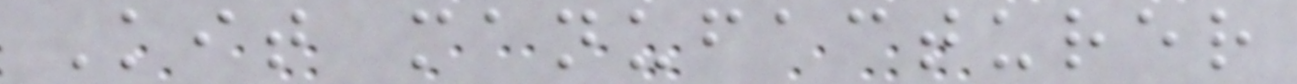Kit manufacturer
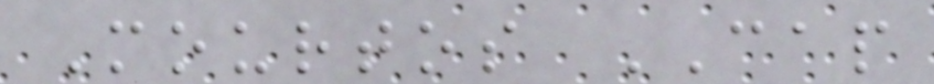Mourtos CAP
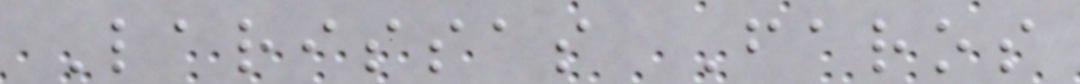Larissas Faros
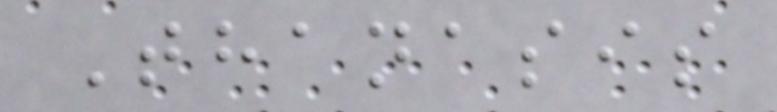Thanasis
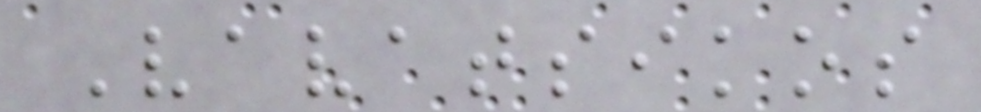Vavatsikos
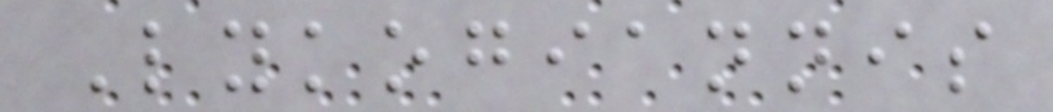Lykogiannis
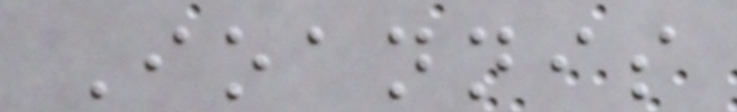Ioannis
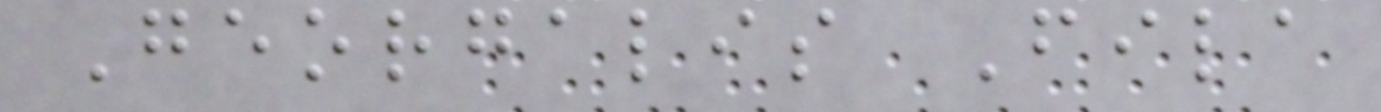Georgalis Fila
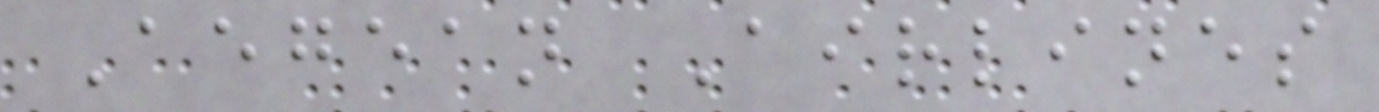Aegean Airlines
